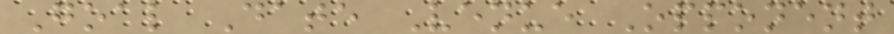Goal Date Venue Opponent
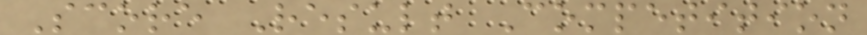Score Result Competition
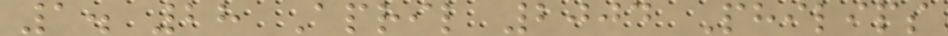1. 28 April 2004 Philips
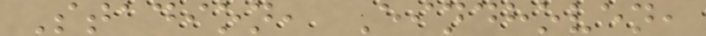Stadion, Eindhoven,
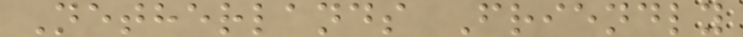Netherlands Friendly
